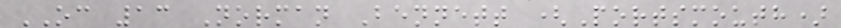OC 13 Norman Bennett (Portsmouth)
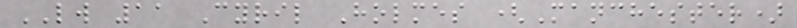LW 11 Cyril Holmes (Manchester)
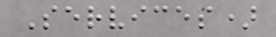Services)
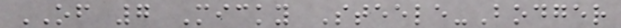OF 7 Micky Steele-Bodger
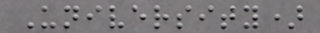University)
